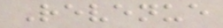Revenue
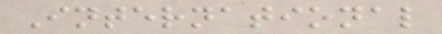International
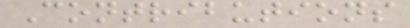Contributions
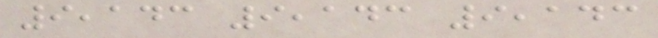9,143 9,143 9,143
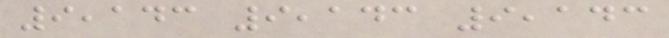9,143 9,143 9,143
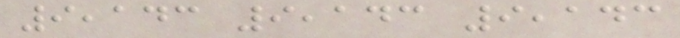9,143 9,143 9,143
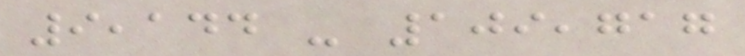9,144 - 109,717
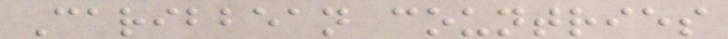Caribbean countries
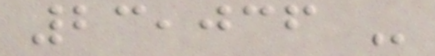23,036 -
